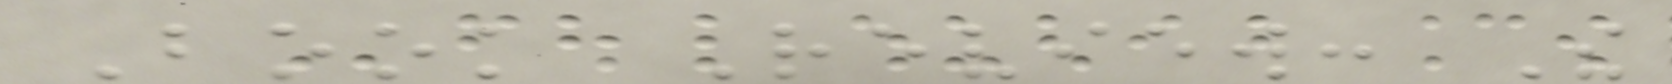Book Review: The
